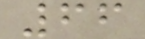66
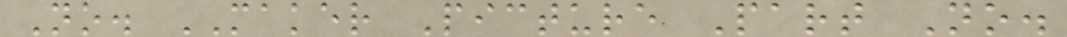No. MAKER Picture Part No.
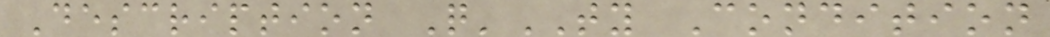Description Q'TY Condition
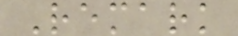Remark
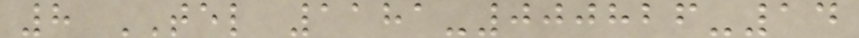8 TEL 1181-000826-14
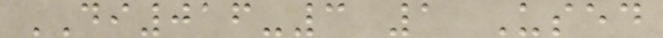DI016-3 1 Used
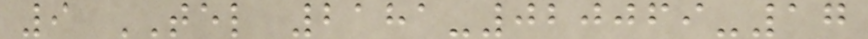9 TEL 2181-020069-17
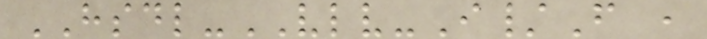HSDL-VLV-I/F ,
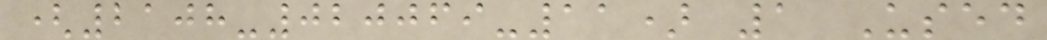(2108-020069-11) 1 Used
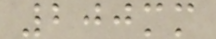200mm
